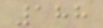188
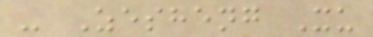- Zesheng Xu
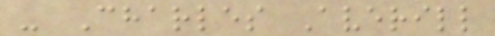- Charles Averill
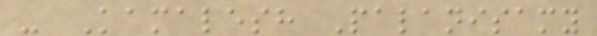- Kamalesh Palanisamy
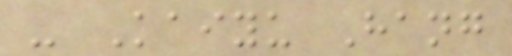- Kaiyu Hang
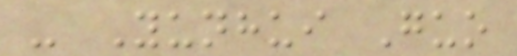- Yunhui Guo
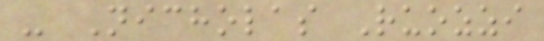- Nicholas Ruozzi
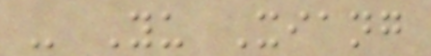- Yu Xiang
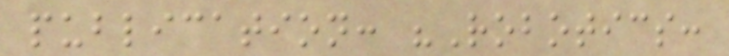publication: "Robotics:
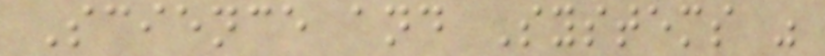Science and Systems "
